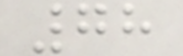78
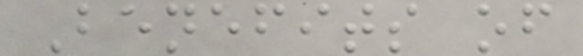Benefits of
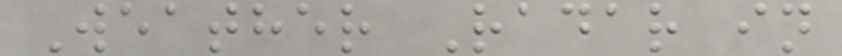Weather Radar in
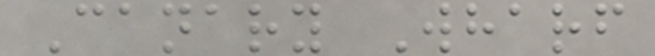Canary Wharf
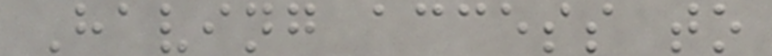Having access to
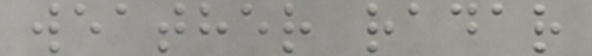weather radar
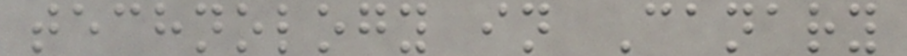technology in Canary
